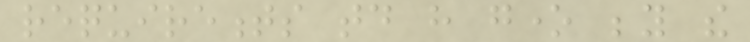requirements today have gone beyond the
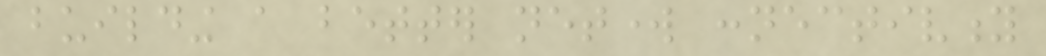building a better network connectivity
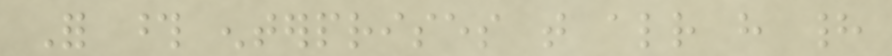For those enterprises that already have had
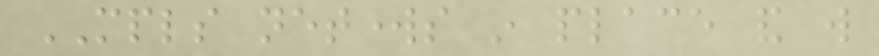MPLS networks in place and will
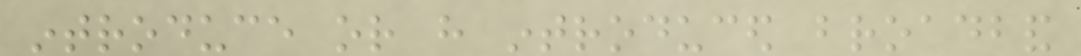introduce or have introduced broadband
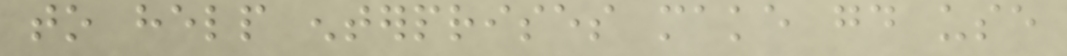to help enterprises make good use
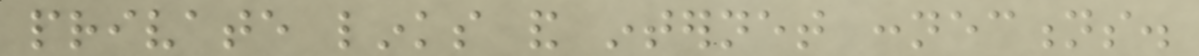private links and internet connections.
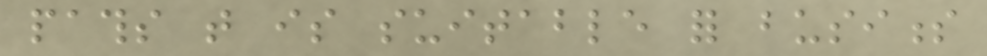paths that is suitable for business
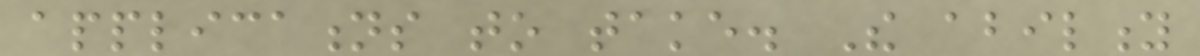applications to take. The ability
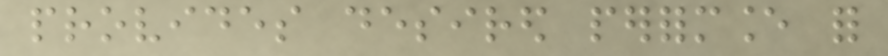provides desired performance for
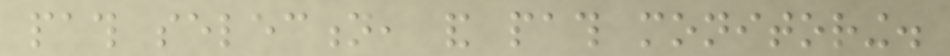path selection, and path monitoring.
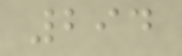294
